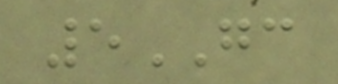5GC
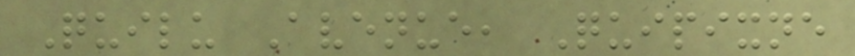Quilu Avenue, Quipixne
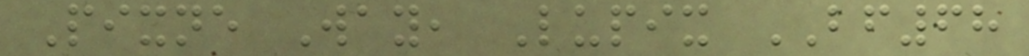Pixne Way, Lupix BF68
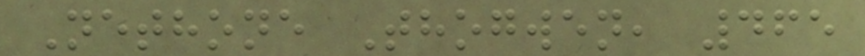Nethone Thogwen, 465
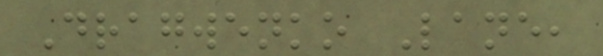Dragwenko Lane,
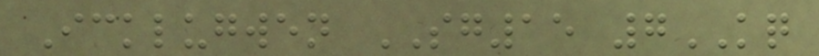Icklugwen SG15 7KQ
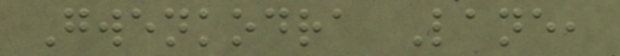Gwenkodra Lane,
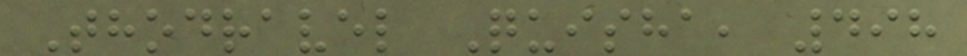Thodravel Quisha, 498
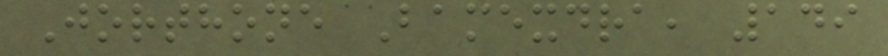Jorthone Bamexdra, 149
